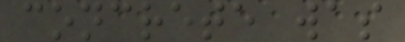concrete was
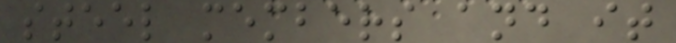steel members and it
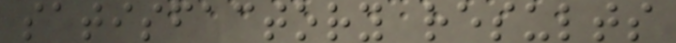satisfactory results
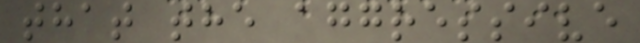that the aggressive
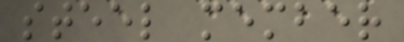steel member
